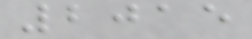2015
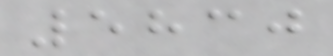5830
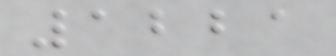1221
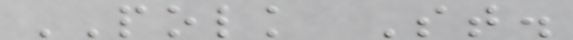POLK St.
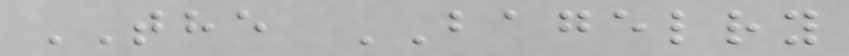THE BAGELRY
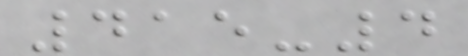415-4
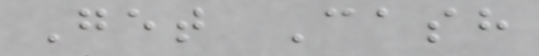Get Cash
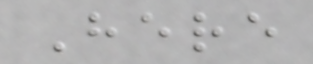Here
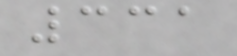331
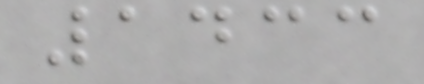1433
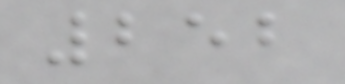252
